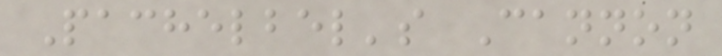Pachelbel's Cannon
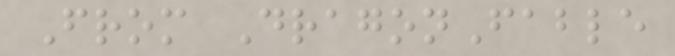From DragonFable
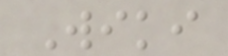Wiki
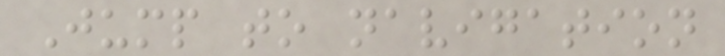Jump to navigation
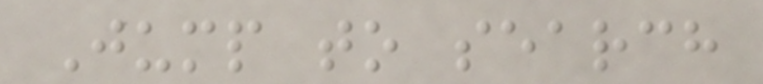Jump to search
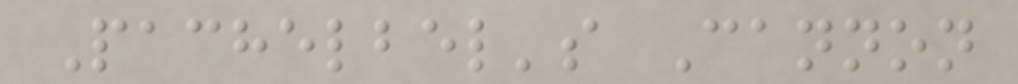Pachelbel's Cannon
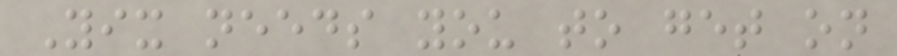Yix needs you to get on
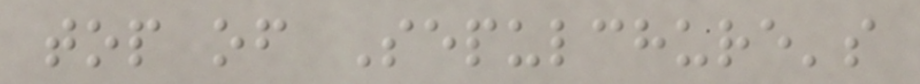top of Sepulchure's
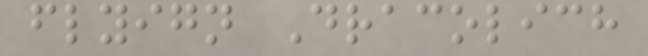flyign Dracolich
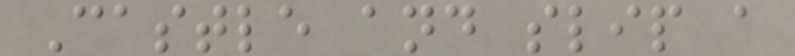Castle and slip a
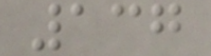137
